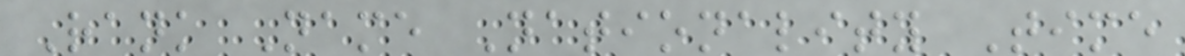Rank Name Nationality Time
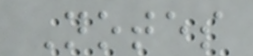Notes
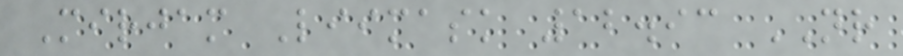Mirjam Liimask 12.93 NR
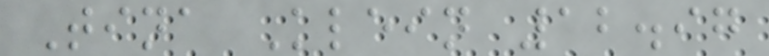Tina Klein 12.97
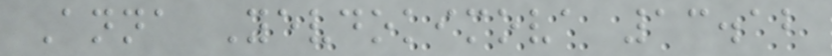Anna Yevdokimova 13.12
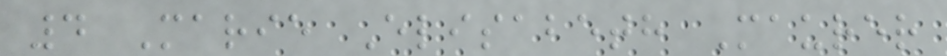4 Marie Elisabeth Maurer
